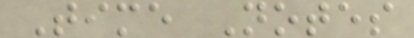Time Notes
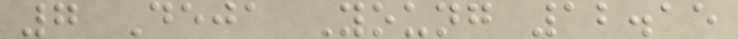7 Deja Young 12.15
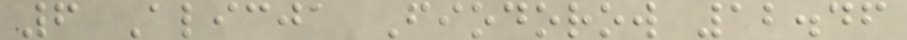6 Alicja Fiodorow 12.46
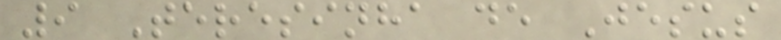9 Teresinha de Jesus
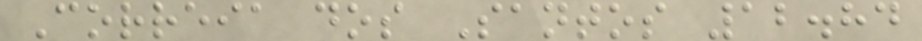Correia dos Santos 12.84
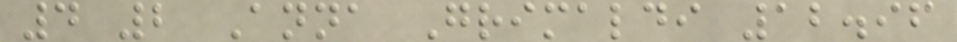4 2 Anna Grimaldi 12.96
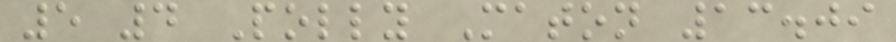5 4 Polly Maton 13.09
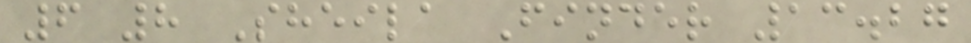6 8 Sheila Finder 13.27
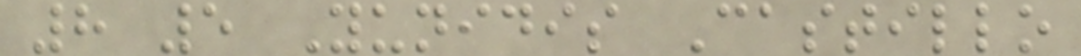8 5 Yunidis Castillo
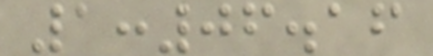1:06.16
